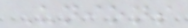Unions
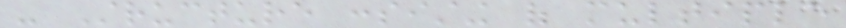- Structure consisting of multiple
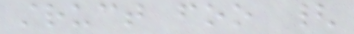struct foo {
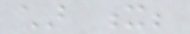char x;
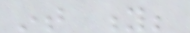int y;
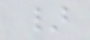}
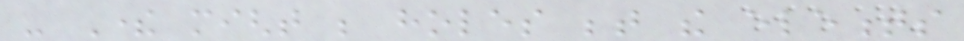- There might be holes between the elements
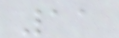11
